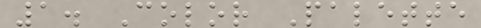1. Color Palette
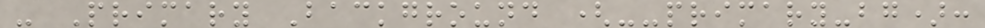- Primary Background (--primary-bg):
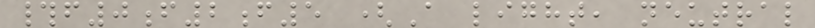#f0f2f5 (A light, neutral
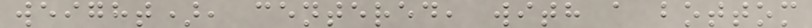weight), centered, with a bottom
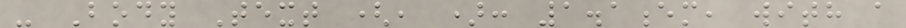- Body Text (, ): 1.1em, with a
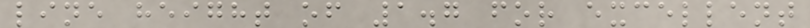line height of 1.7 for excellent
